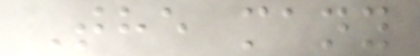The many
